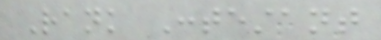Rank Contestant
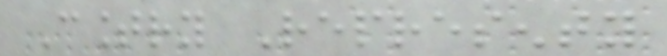Country Representy
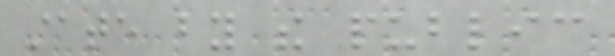state by the public
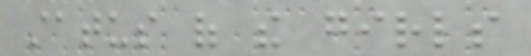status of the girls
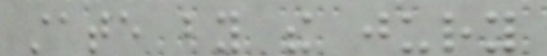state by the jury
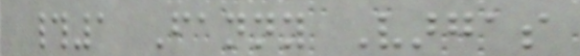#1 Fanny Vargas
